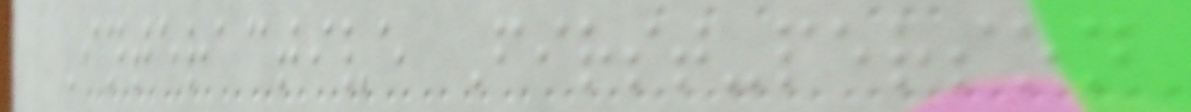Interactive First-person
